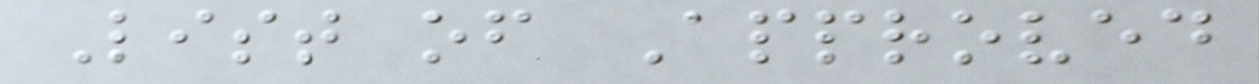List of Approved
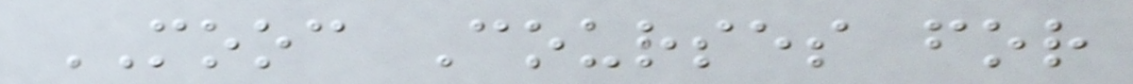MOOC Courses for
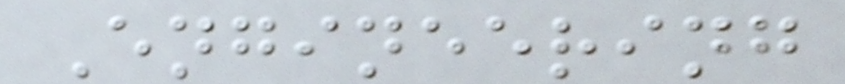Engineering
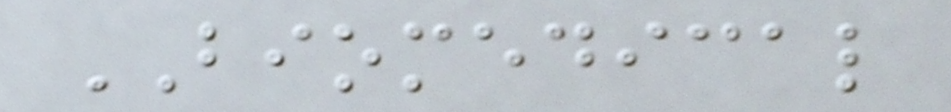BIOMEDICAL
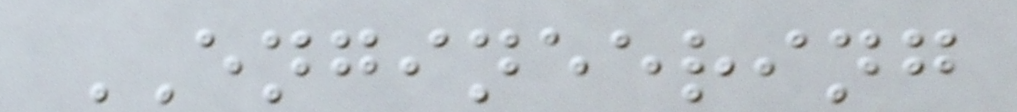ENGINEERING
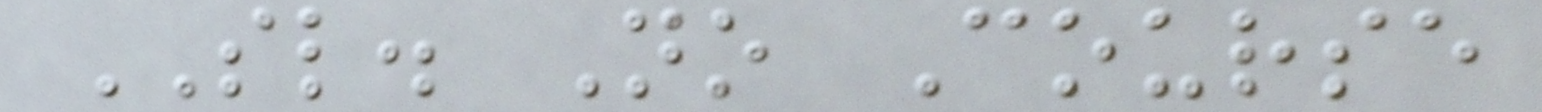SL. No Course
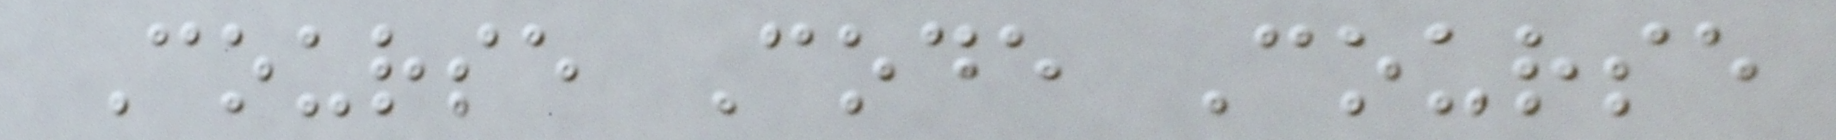Course Code Course
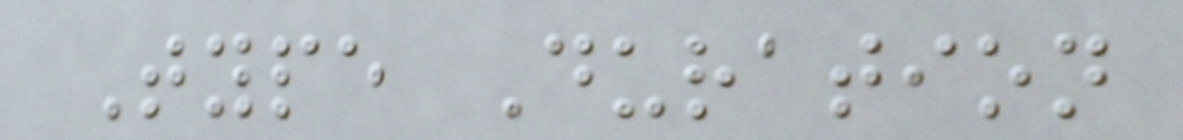Type Duration
